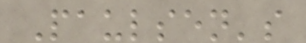Paulsen's
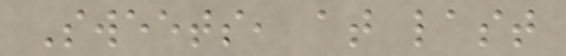Sweets, at last
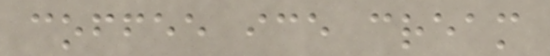coffee ice cream
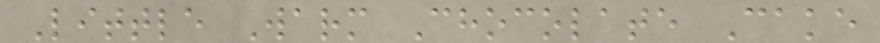Little Warm Chocolate Cake
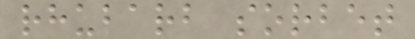rhubarb sorbet
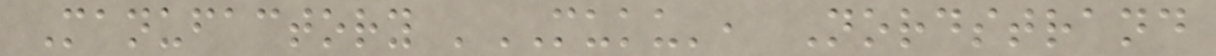Manufactory 'MUKU', Nordstrand
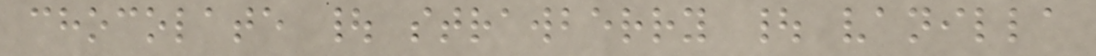chocolate | strawberry | vanilla
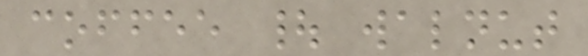coffee | walnut
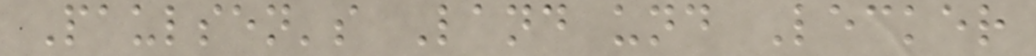Paulsen's Land und Lecker
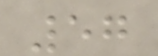57
